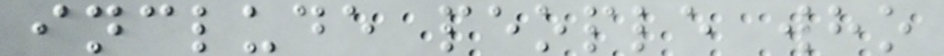include people who
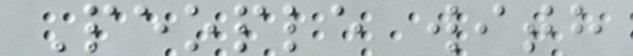People with
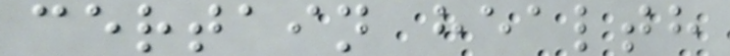certain health
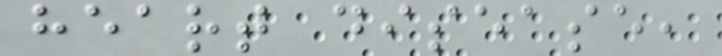heart disease,
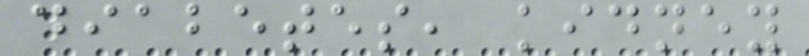diabetes, kidney
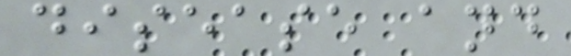disease and
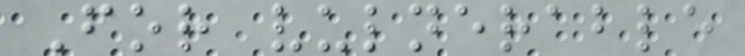For vulnerable
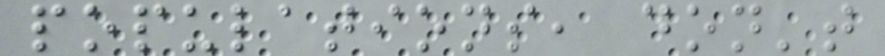populations, don't
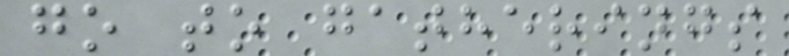go to gatherings
